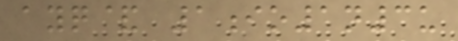ayq& 1io1n3u
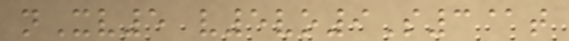nXv5 v5vo9S3@t
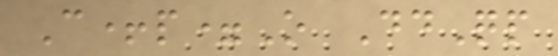C+p=O DdQp
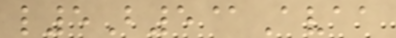l5B5@Avaa
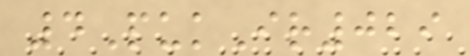4PukIr029
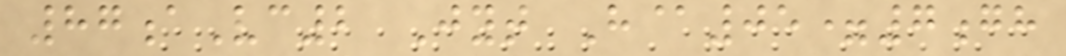87aVc2 Jyt H@05=7gh
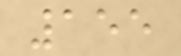155
